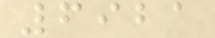6921
